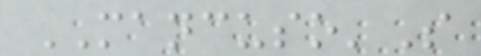MANCUSO'S
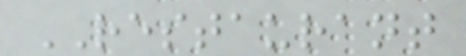RESTAURANT
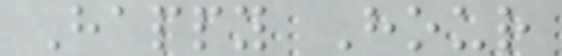Happy Hour
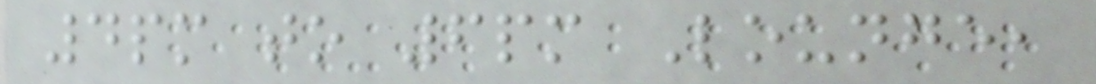4pm to 6pm Lounge,
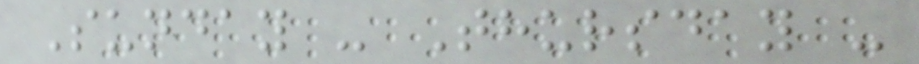Sunday - Thursday -
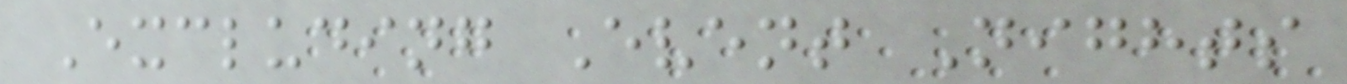Excluding Event Nights
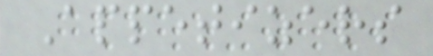Appetizers
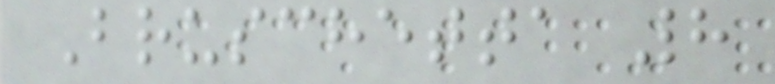Bruschetta 8
